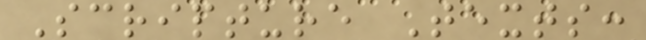Scripture Texts:
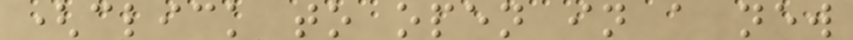(click to open in a new
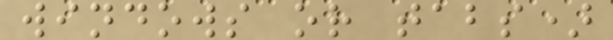windows or tabs)
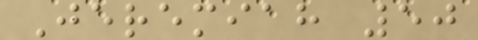Jeremiah 50
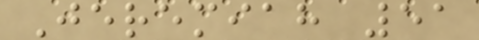Jeremiah 51
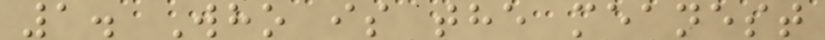1. Who is the meanest
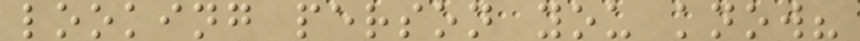looking person you know?
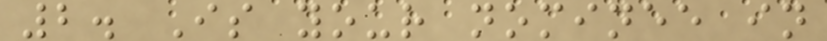2. Is your nominee in
